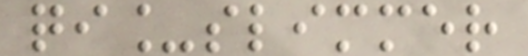qi_slimmer
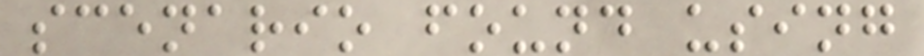scenario found using
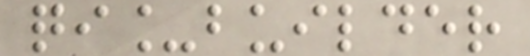qi_builder
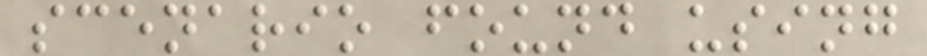scenario found using
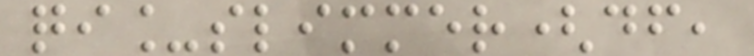qi_slimmer(df,
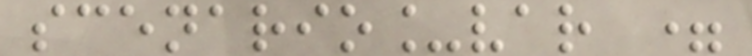scenario_var =
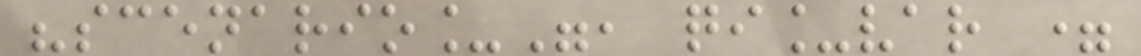"scenario_", qi_var =
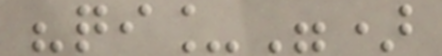"qi_")
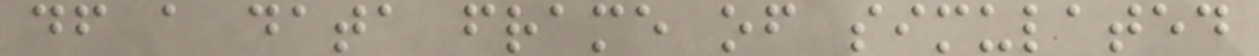df a data frame of simulated
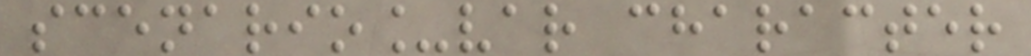scenario_var character
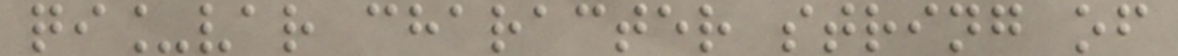qi_var character string of
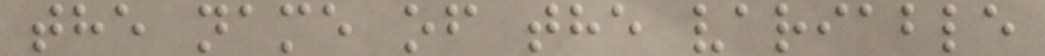the name of the variable
